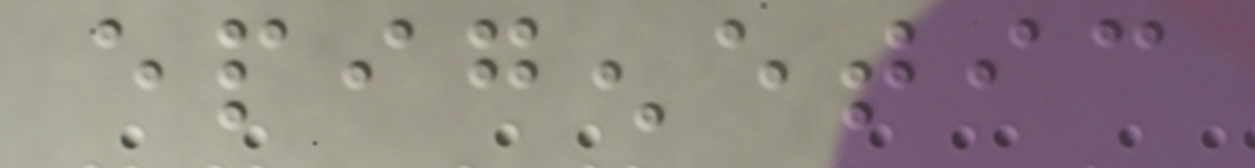epigenetic
